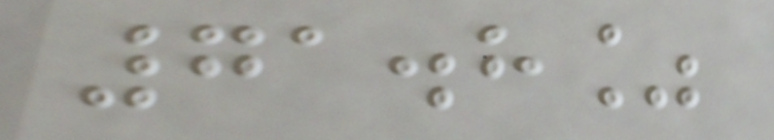71.8%
